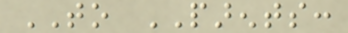TO PARENTS:
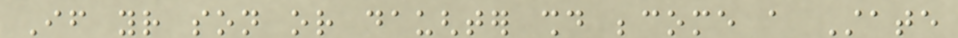If your son or daughter should become a State
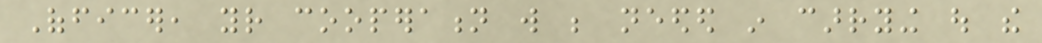Officer, your cooperation will be needed in carrying out the
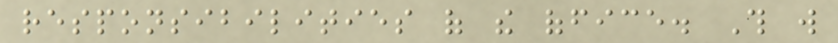responsibilities of the office. This will
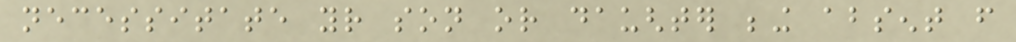necessitate your son or daughter being absent from
